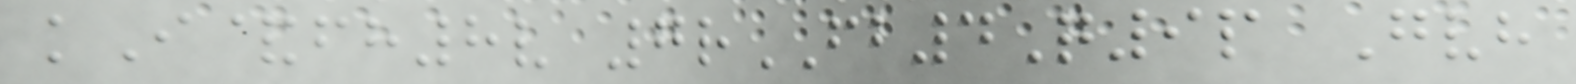kI&fh8v 7rFB4Q9p Gvh
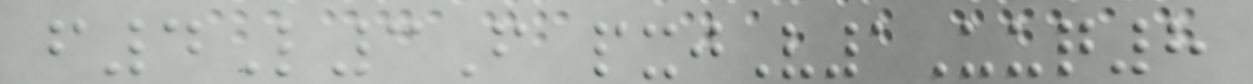f4L3F pxjV1Uuq8
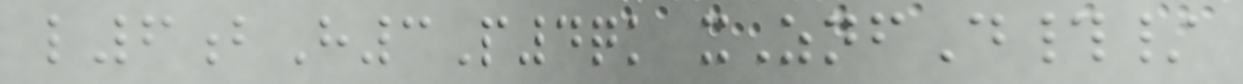l6bH3P4qk xZnfD#/
